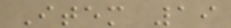Item 19
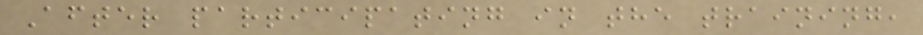After participating in the training,
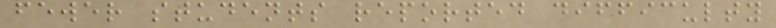fewer students reported difficulty
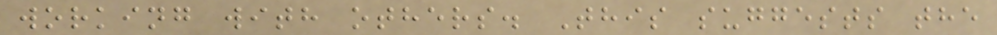working with others. This suggests the
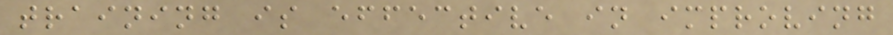training is effective in improving
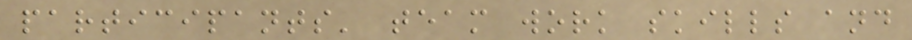participants' team work skills and
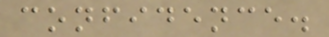confidence.
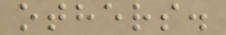others.
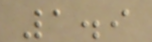1.9
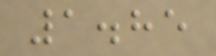1.85
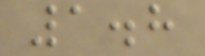1.8
